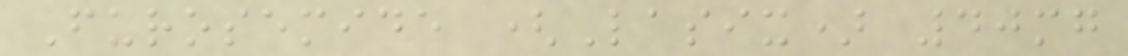Furosemide (Lasix) 40mg
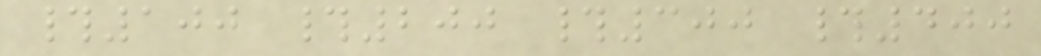#100 #200 #300 #400
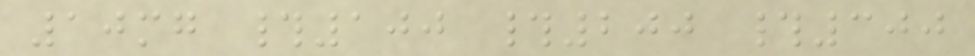10mg #100 #200 #300
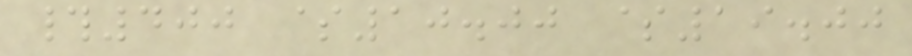#400 $10.00 $19.00
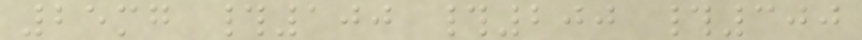25mg #100 #200 #300
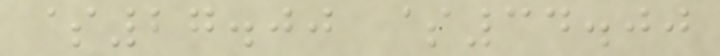$27.00 $34.00
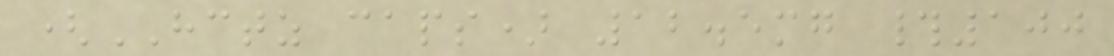(HCTZ caps) 12.5mg #100
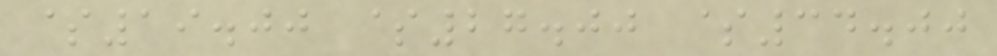$19.00 $27.00 $34.00
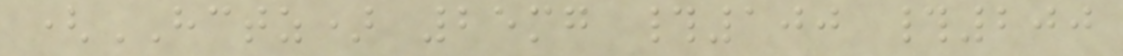(HCTZ) 25mg #100 #200
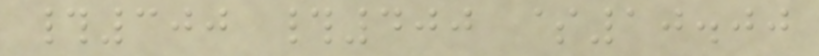#300 #400 $10.00
